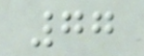77
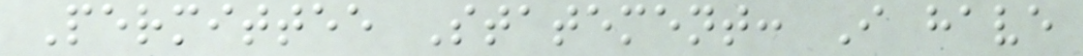Permittee Statement: I have
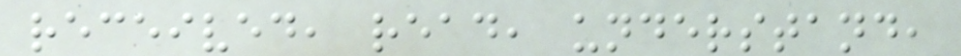received, read, understand,
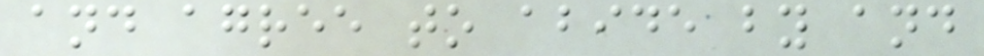and agree to abide by and
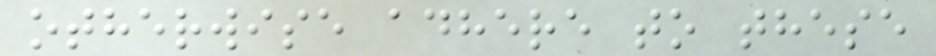otherwise adhere to these
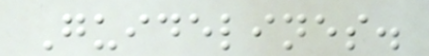Guidelines.
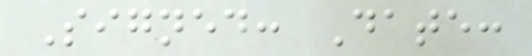Signed: Date:
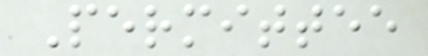Permittee
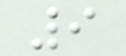9
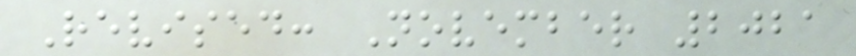Revised: November 2021
